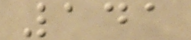141
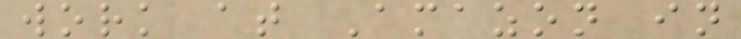work at Amazon in
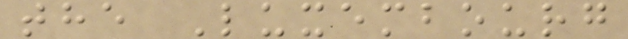the Luxembourg
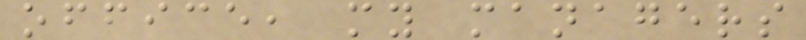office, my managers
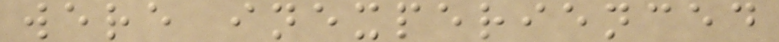were inexperienced
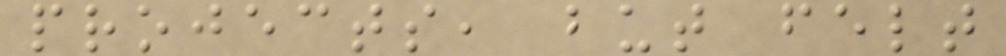projects, but felt
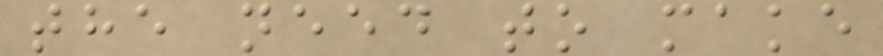the need to make
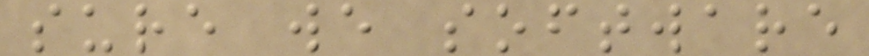sure we software
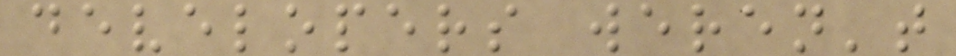developers weren't
